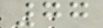77
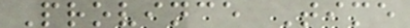Province Time
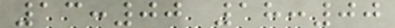13:00 18:00
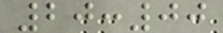20:00
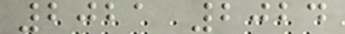2021 2024
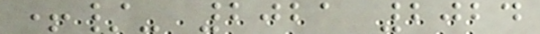+/- 2021 2024
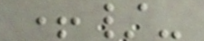+/-
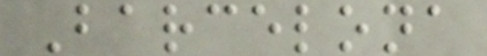Barcelona
